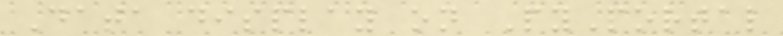Data display on PyPortal
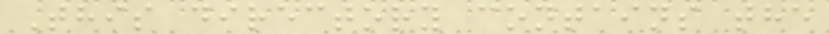This directory contains the
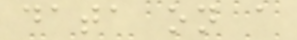data on a
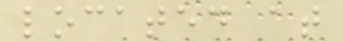located at
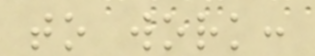to work:
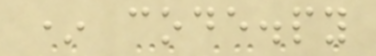* code.py
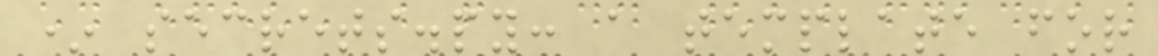* secrets.py: a template for
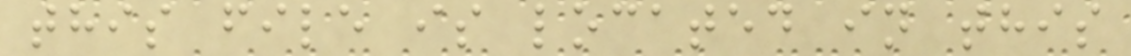this file is located in this
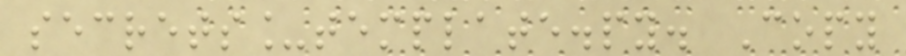secrets_template.py. Copy
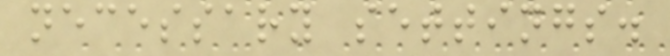necessary settings.
